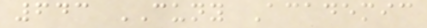643 CUNY Academic
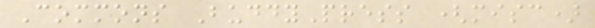Commons BuddyPress (misc)
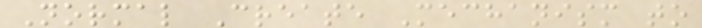Normal Create Mechanism to
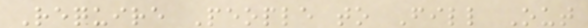Require People to Fill Out
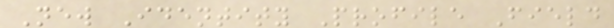New Identity Profile Field
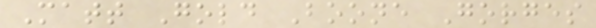Matt Gold Boone Gorges
